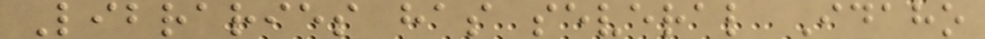Libraries has several Idaho
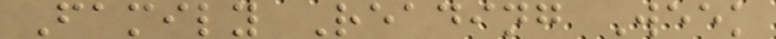Family Reading Week
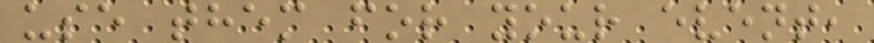use them for your event,
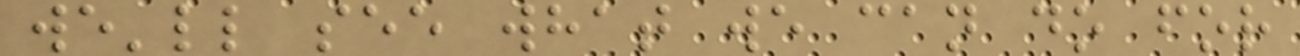we'll see what we can do for
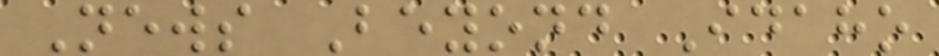News Beyond Idaho
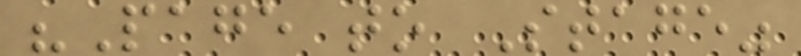"Page to Stage"
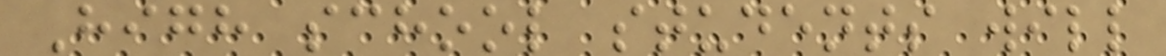High school students will
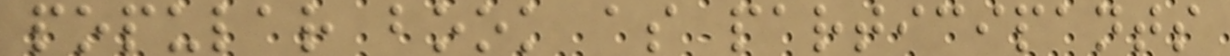popular book as participants
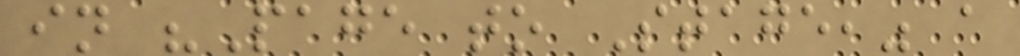in "Page to Stage," a
